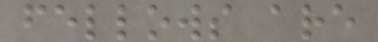fellows are
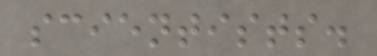scientists.
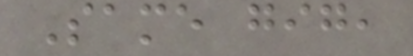Same gig,
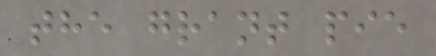the grant pie
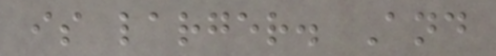is larger. And
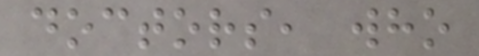doctors, who
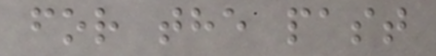for the past
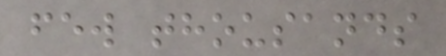few thousands
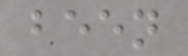been
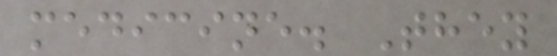medicine. They
